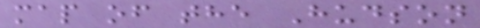map of the Hudson
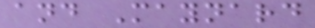and Maynard
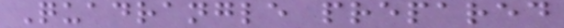Quadrangle prepared
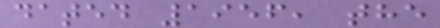dated 1956, the
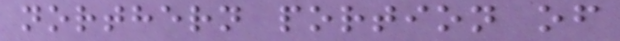northern portion of
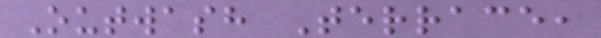Outwash Terrace,
